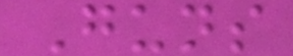Guns
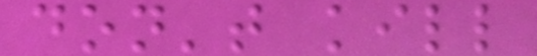don't kill
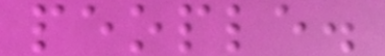people.
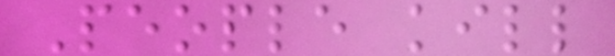People kill
